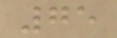75
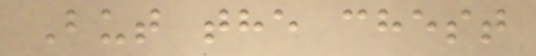But the chest
